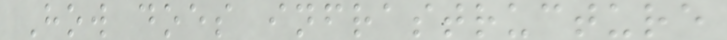How does infrastructure
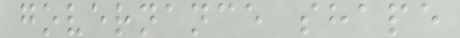governance shape
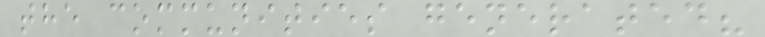the communities generated?
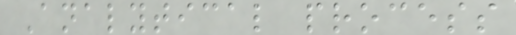Analytical process
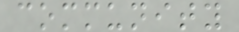community
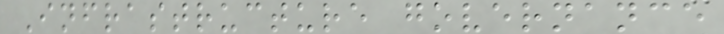Infrastructure governance
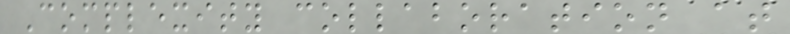Complexity collaboration at
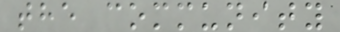the community
